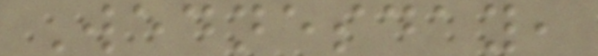Wednesday,
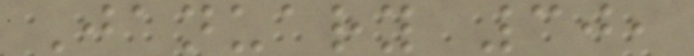January 30,
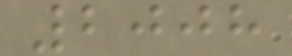2008
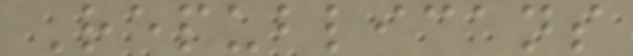Republicans
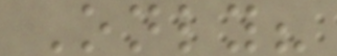Only?
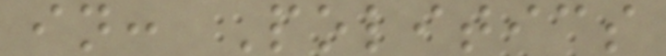in: Politics
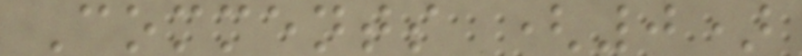Comments (0)
